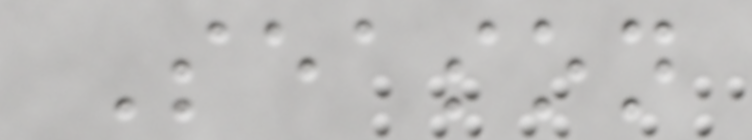Season
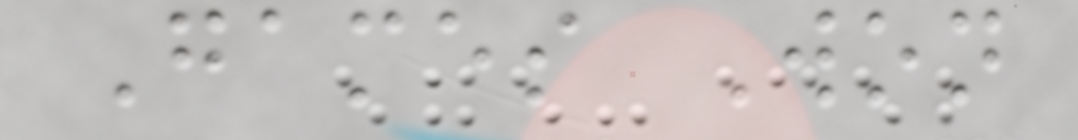Games Won
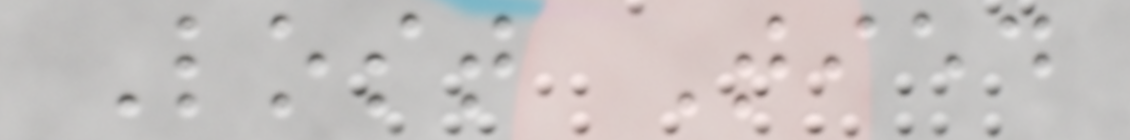Lost Tied
